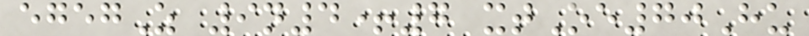egegZ 9n4+7 xtOe70Hu
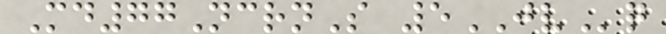Md77NcrnS 5JVq
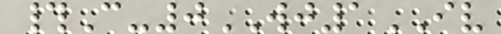#C-0WJ1IV
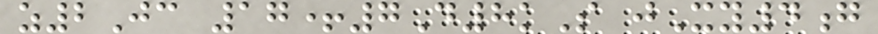z2Jc 17+7D8kS jXy4g
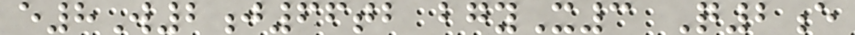e8W2j66tb bgyX3 Q2e
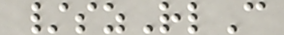/szRlC
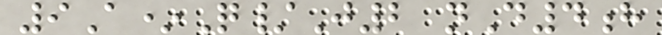9A*Q/J2 nD4h
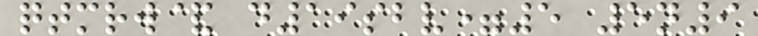qtmrw& d19sbv=5 5n9
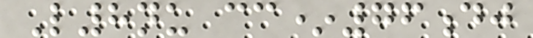L8nu cc*76dj
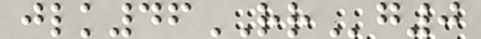jlk46RRg0
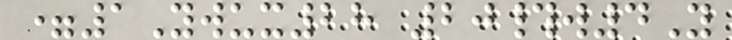=1Ywux28 20#w4Y
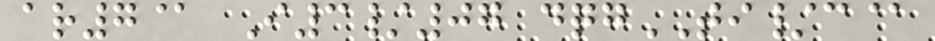ar7@ I3/07 dqgTI/c@
